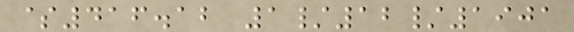$416.12 1/12/1901
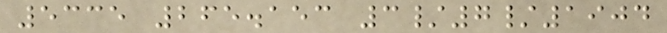5335 265.153 3/7/1904
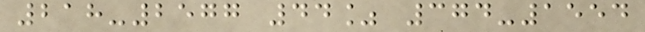218-2577 44% 374-1554
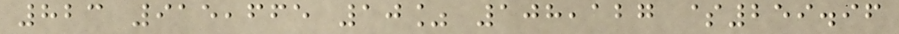823 915,665 10% 108,127 $259.96
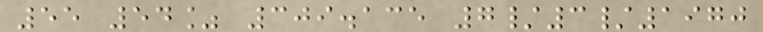55 54% 309.135 7/3/1970
